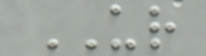UR
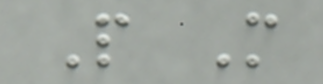P M
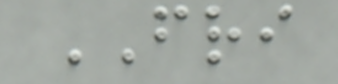FRI
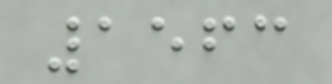1563
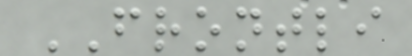FRONTLI
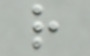r
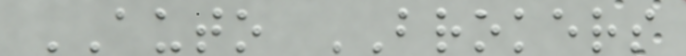AUTO BROKERS
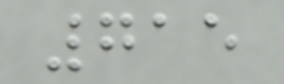715
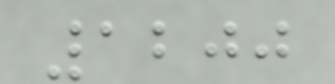1200
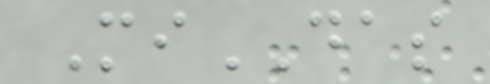MiDAS
